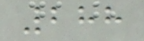288
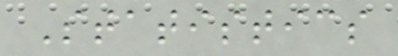Statistics
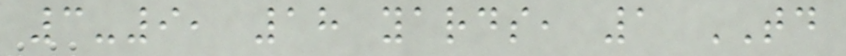3-9, 18 yards, 1 TD
